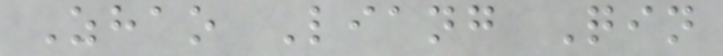Zhao Liang Qin
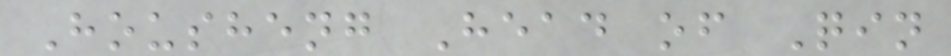Housheng Head of Qin
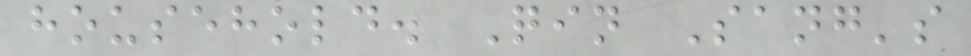household. Qin Sang's
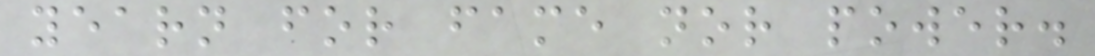yearn for fame nor power.
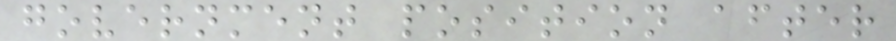government position after
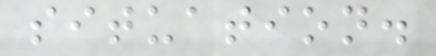situation.
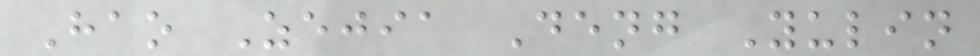Hao Zejia Deng Yulin
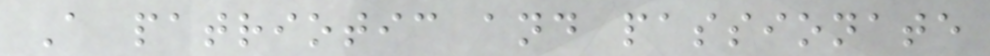A patriotic and passionate
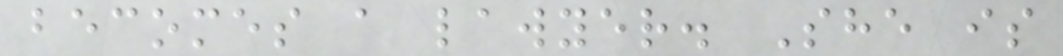becomes a lawyer. She is
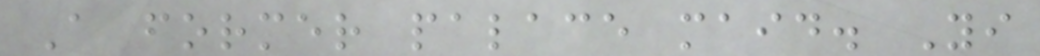A former palace maid. Yi
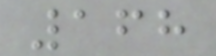168
